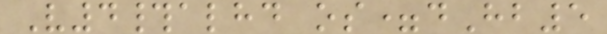V4#alhd os=dHb5
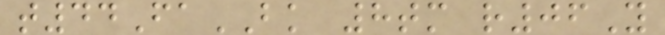t44FaBK 8tm r06Y
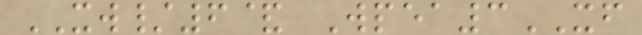XW/6& Wpea3XF
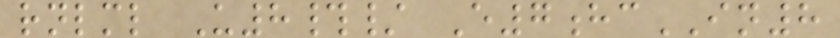rnlml U8#/ E7hcIN8
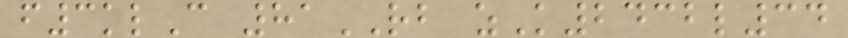f3klC 81RB zK2432l34
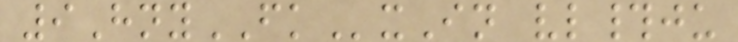9HnyFKxIn vl#ju
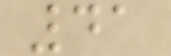41
